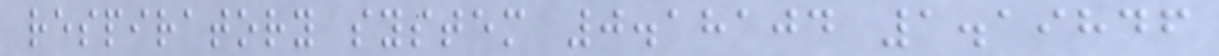respiratory system 0.18104 1.19846
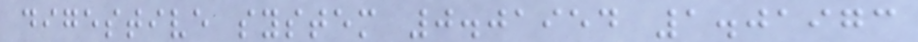digestive system 0.01954 1.01973
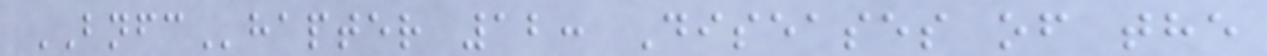BNFChapter 12: Diseases of the
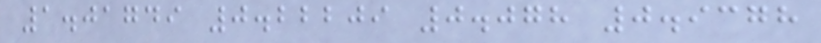1.01749 0.22209 0.078 0.9378
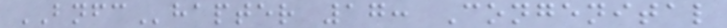BNFChapter 17: Congenital
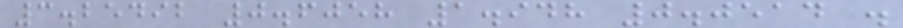3.25492 0.6058 1.948 0.0514 .
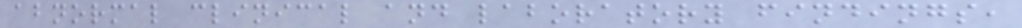abnormal clinical and laboratory findings,
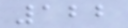122
